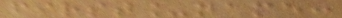first_name:
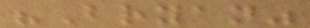"Bryan"
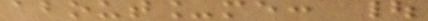about_me: |
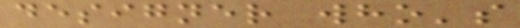designer who's
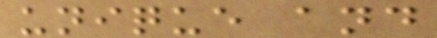unique and
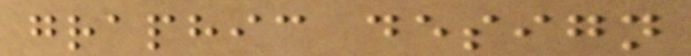graphic design
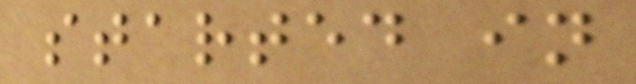started in
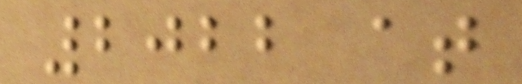2022 at
